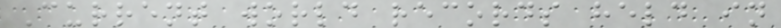Current world records held in
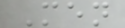Men
